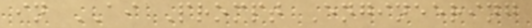in AI Prompt Engineering
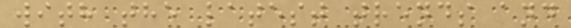with the latest trends and
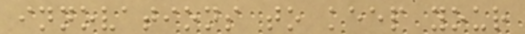innovations to keep your
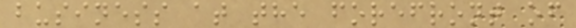business at the forefront of
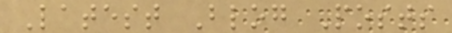Latest Blog Posts
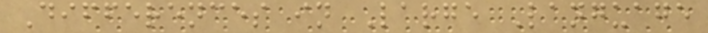Differences in Large Language
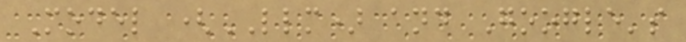Model (LLM) and Google's
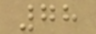78
